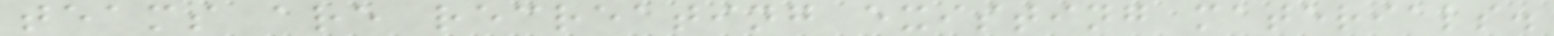teams are recreating existing materials.
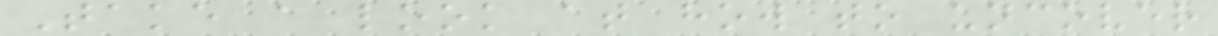Take a look at how to uncover
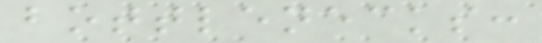bottlenecks:
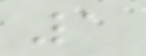1
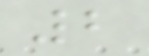2
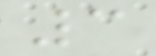3
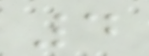4
